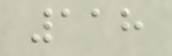118
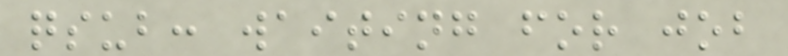qsub: waiting for job
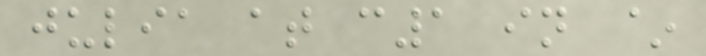julia at c1 in ~
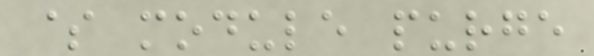$ module purge
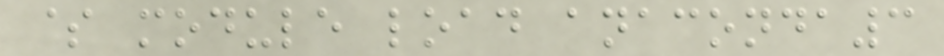$ module load anaconda3
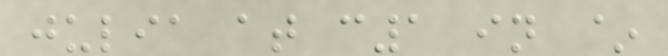julia at c1 in ~
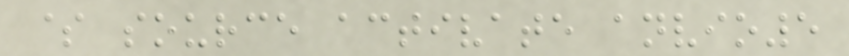$ source activate anvio5
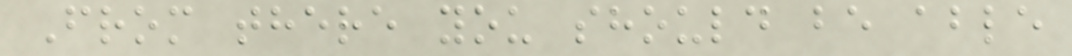From there you should be able
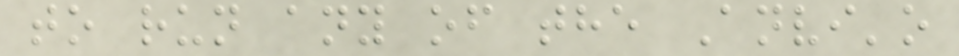to run any of the Anvi'o
